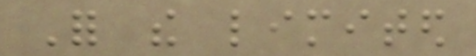For the limited
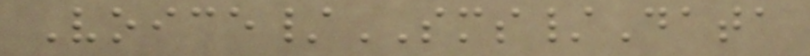Voice/SMS/Data
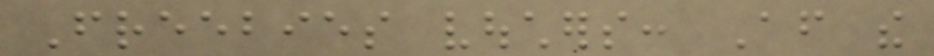Freebies vouchers: After the
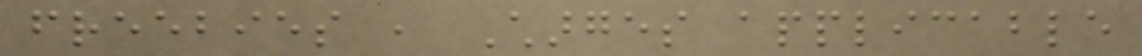freebies , Charges applicable
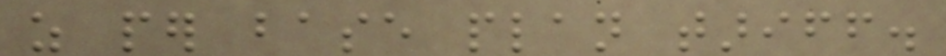as per base plan tariff.
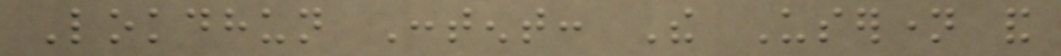Lokdhun Content: The Username and
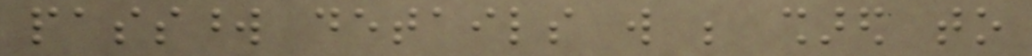password details will be shared to
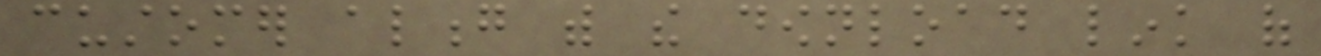customer along with the download link of
